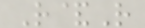R&R
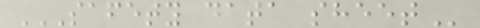SAFETY DATA SHEET
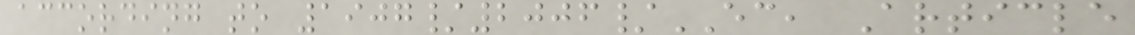according to 1907/2006/EC, Article
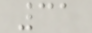31
